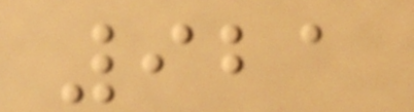921
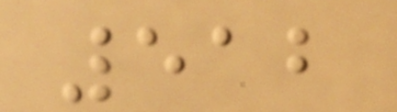512
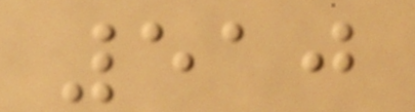510
